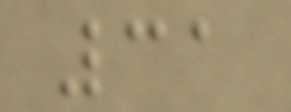31
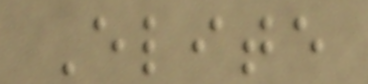Elite
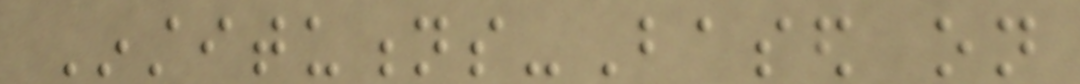Institutions-Based on
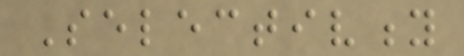Selectivity
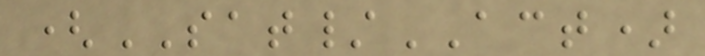(SAT/ACT)
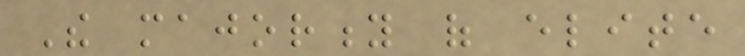The majority of elite
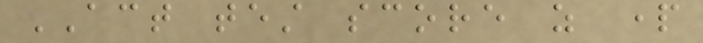ACT test score as part
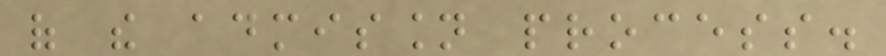of the admission process.
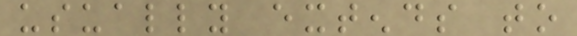usually extends to
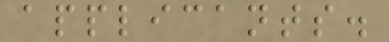applicants.
